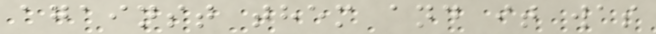against them and it was
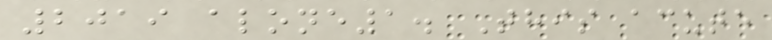2019 alone1. This acute
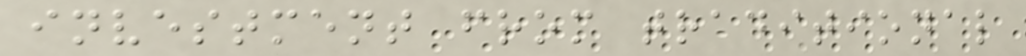investment from traditional
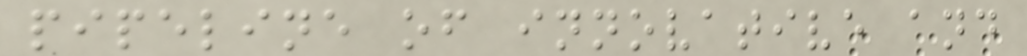pipeline of innovative and
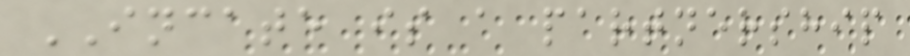INCATE is a partnership
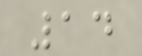14
